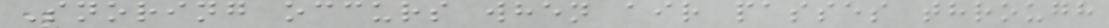Snoring occurs when air passes through
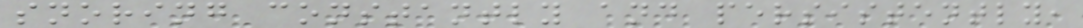snoring constantly and persistently,
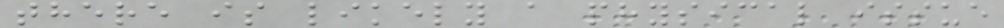there is likely a physical issue
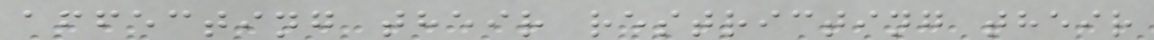affecting their restricting their
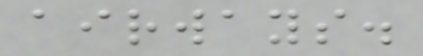airways.
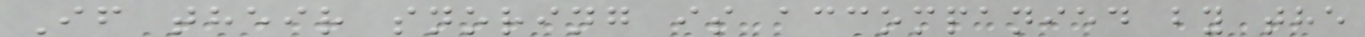If their snoring is accompanied by the
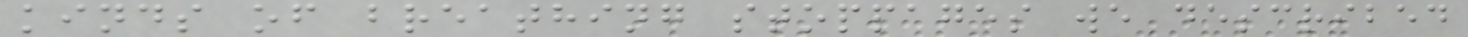kinds of breathing stoppages we described
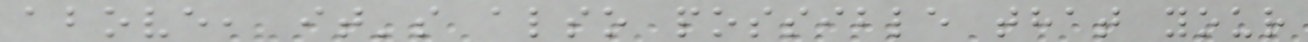above, it's also possible that your
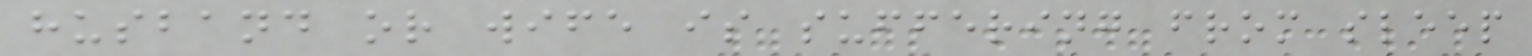husband or wife is suffering from sleep
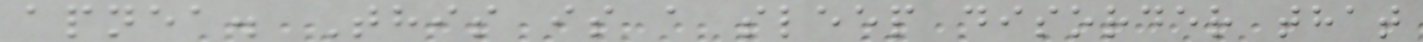apnea. This is a sleep disorder that
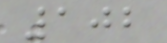102
